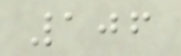106
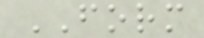FORM
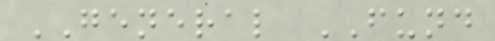GENERAL FUND
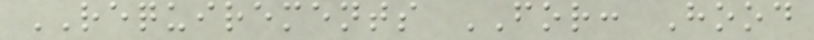REQUIREMENTS FOR: Hood
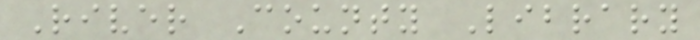River County Library
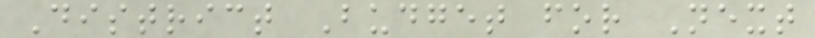District Budget for Next
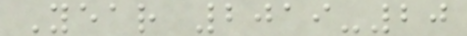Year 2019-20
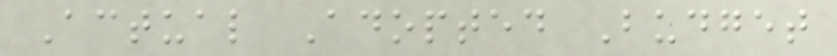Actual Adopted Budget
